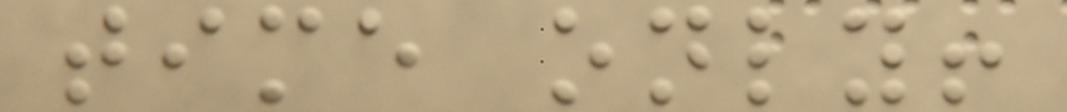time only!
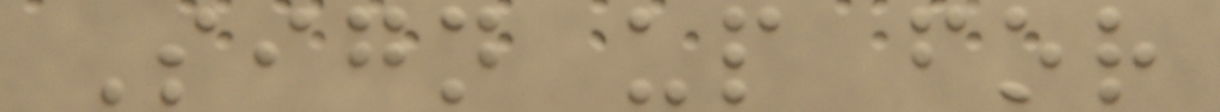Sign up for
